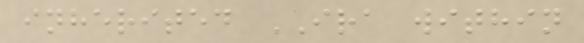inherited IRA within
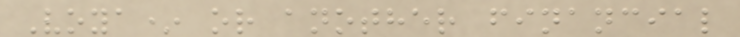Voya* or another financial
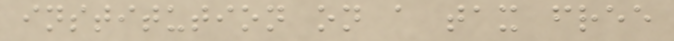institution on a tax free
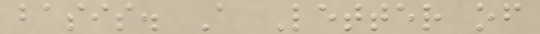basis. A Letter of
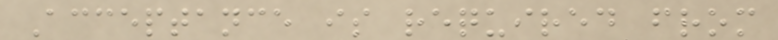Acceptance is required from
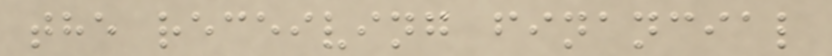the receiving financial
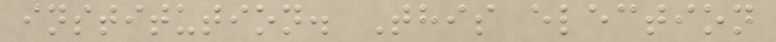institution. This election
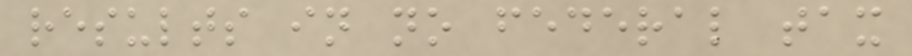results in no federal tax
